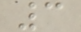3
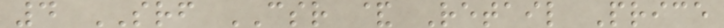4 SRF CSR & Retail Price
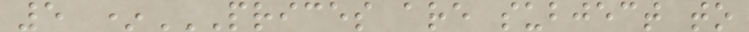5 *PRICES ARE SUBJECT TO
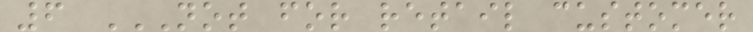6 NOT FOR RETAIL CUSTOMER
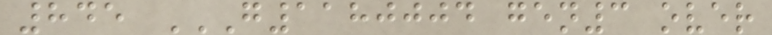845 G1180004 GEN3 OVER
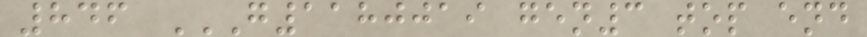846 G1180019 GEN3 TOP END
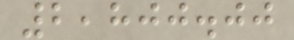2,800.00
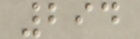294
